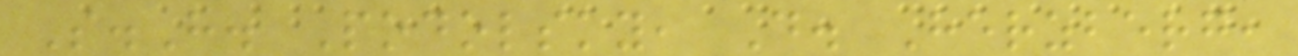S.H. Podolsky, D. Herzberg,
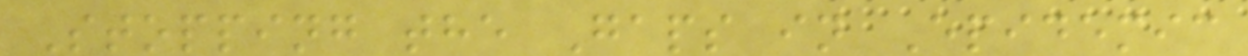Stopping the Gaps in Epidemic
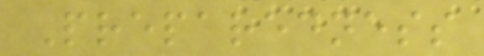Preparedness
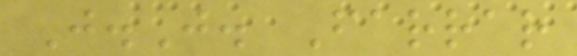J.J. Farrar
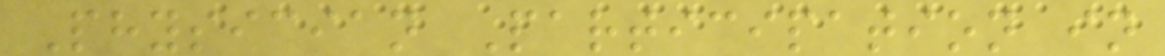Physician Participation in
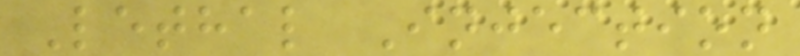Lethal Injection
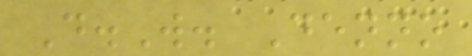D.W. Denno
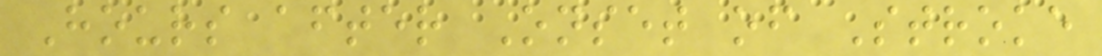Hours after Onset of Stroke
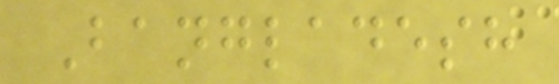Bangladesh
